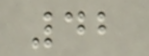42
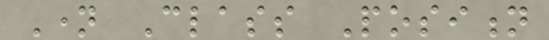Name Class Position
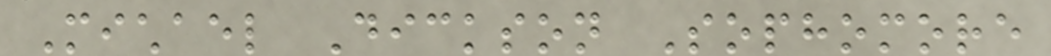Michael Dickson Sophomore
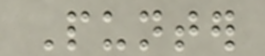Punter
